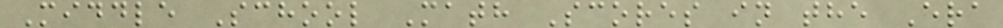Middle School Math Scores in the Era
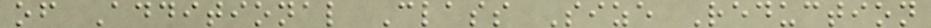of Additional Class Size Reduction
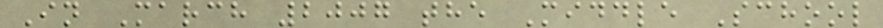In March 2007 the Middle School
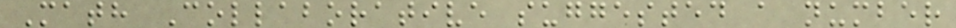Math Collaborative suggested a number
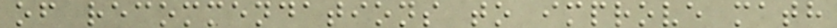of recommendations to improve math
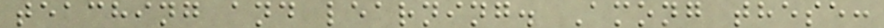teaching and learning. Among these:
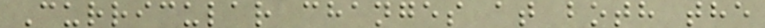Curricular changes at both the
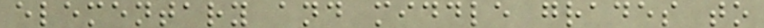elementary and middle grades to
